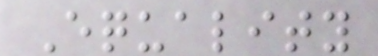Equality
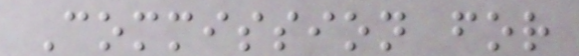Commission for
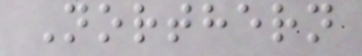Northern
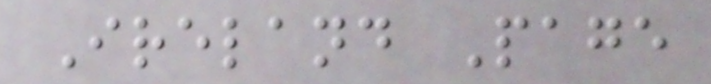Ireland Page
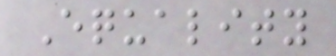Equality
